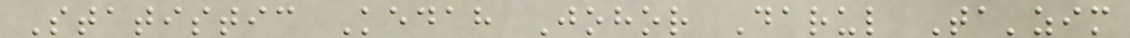Statistic Kedah Johor Darul Ta'zim
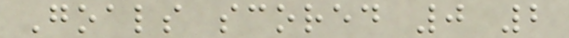Goals scored 0 2
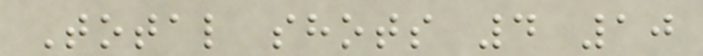Total shots 4 10
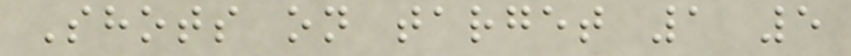Shots on target 1 5
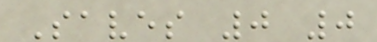Saves 0 0
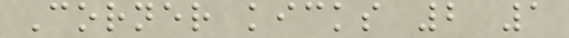Corner kicks 2 1
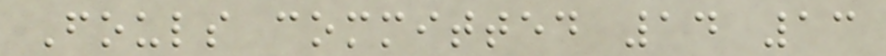Fouls committed 14 13
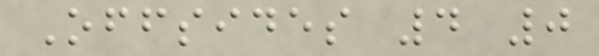Offsides 4 0
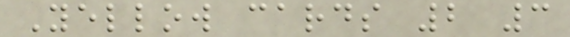Yellow cards 2 3
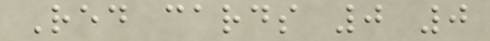Red cards 0 0
